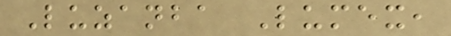Luzanba Lumex,
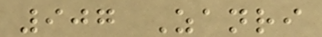907 Zanri
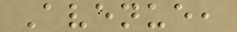Avenue,
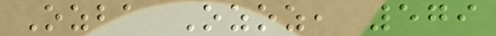Ozba Ozoz, 579
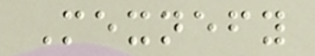Mexnefy
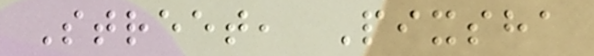Street, Pixsha
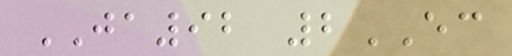JA92 2EC
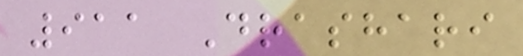911 Drashari
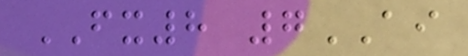FX8 7AI
